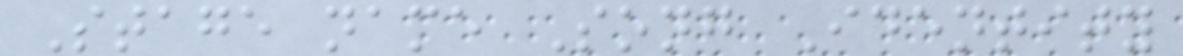Stage name Song Identity
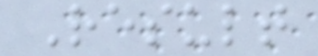Result
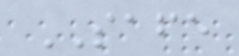SAFE
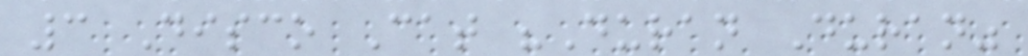3 Disco Cat "Duran Duran"
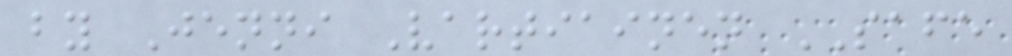by Jenni Vartiainen SAFE
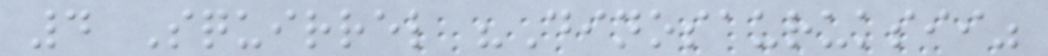4 Squirrel "Dinosauruksii"
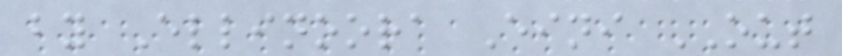by Ellinoora Eini OUT
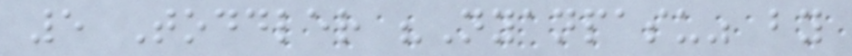5 Toddler "Nyanpasu" by
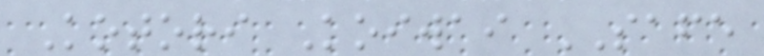Kotori Koiwai SAFE
